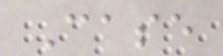Case
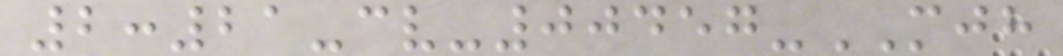2:21-cv-00457-MJH
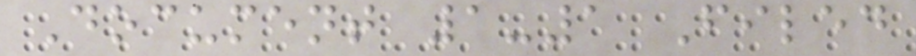Document 1-1 Filed
